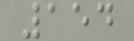154
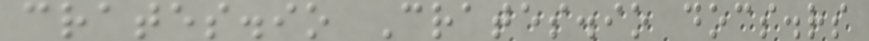crates.io Crates.io docs.rs
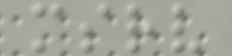msrv
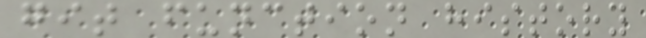git function history
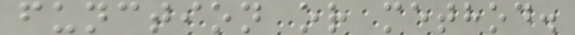function or method.
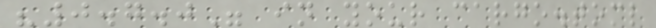"0.7.0" in your cargo.toml
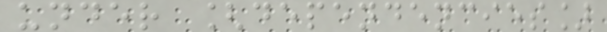under [dependencies]
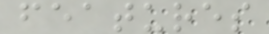features
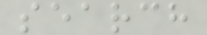search
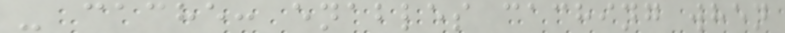- cache: enables caching when
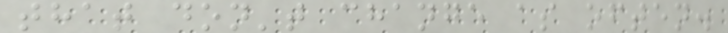that don't change as often.
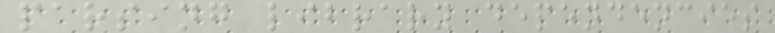parsing library dependencies
